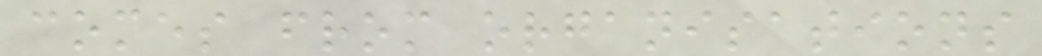comes from organisations
